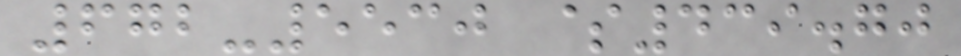672-5530 $439.70
